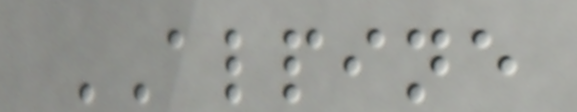ALPINE
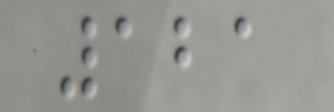121
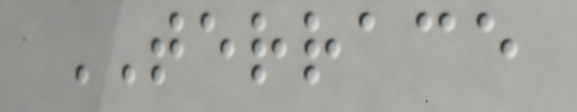TERRACE
